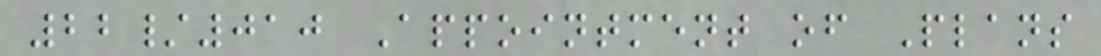22/010 Appointment of Plans
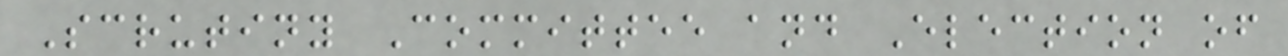Scrutiny Committee and Election of
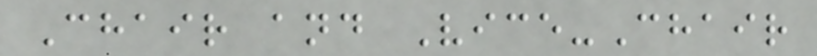Chair and Vice-Chair
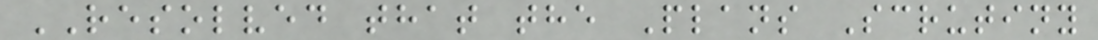RESOLVED that the Plans Scrutiny
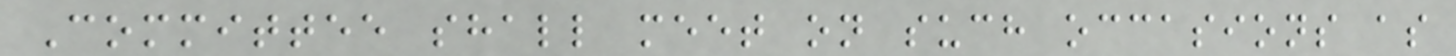Committee shall meet on such occasions as
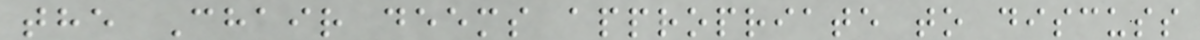the Chair deems appropriate to discuss
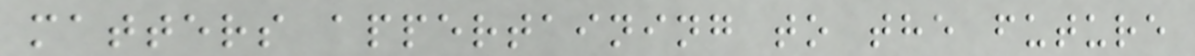matters appertaining to the future
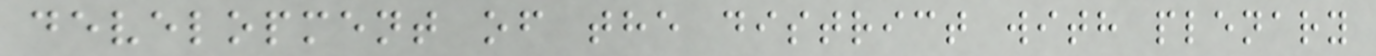development of the district with plenary
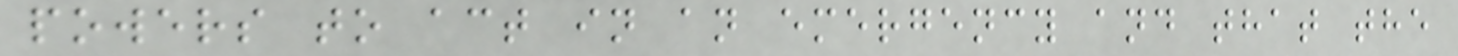powers to act in an emergency and that the
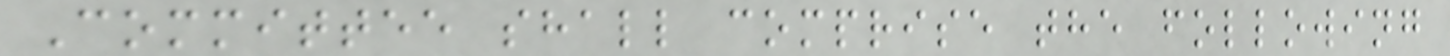Committee shall comprise the following
